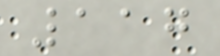117
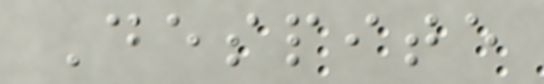Despite
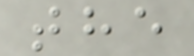the
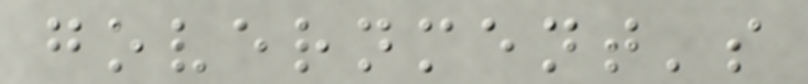government's
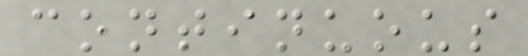continuous
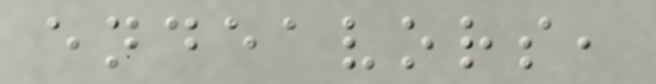endeavors,
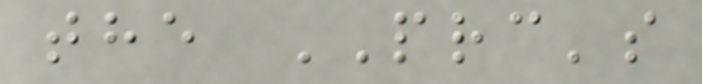the PRC's
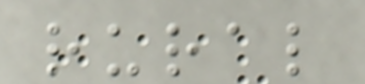rural
